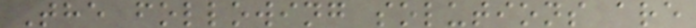The following solutions are
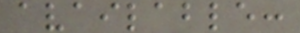available:
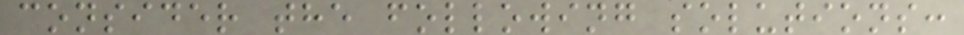consider the following solutions:
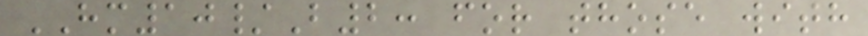HM10/B2: for those with
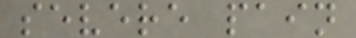severe pain
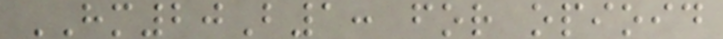HM20B1: for opioid
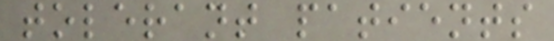tolerant patients
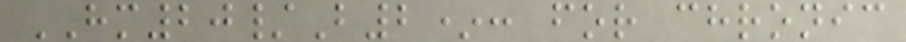HM20/B2*: for chronic
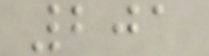201
